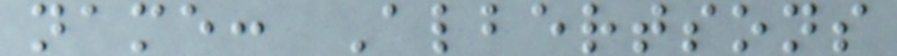name: Albertsons
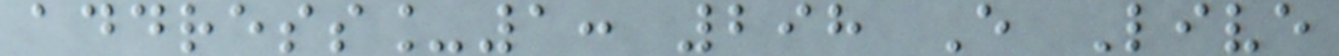address_1: 298 E Live
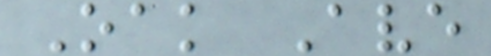Oak Ave
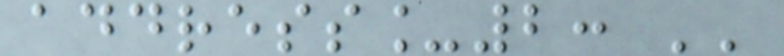address_2: ''
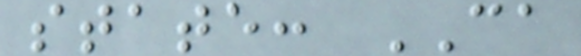state: CA
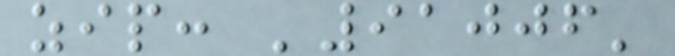zip: '91006'
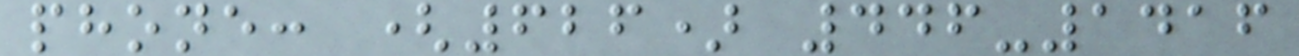phone: (626) 446-1416
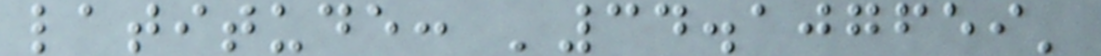latitude: '34.107659'
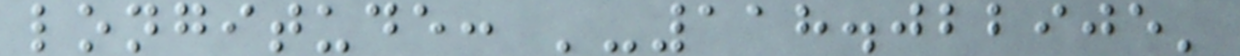longitude: '-118.022905'
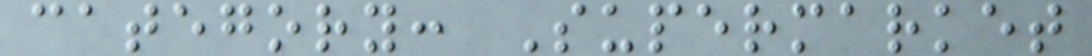category: Supermarket
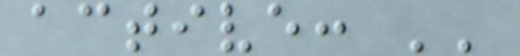active: ''
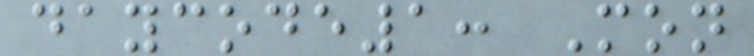daycode1: Mon
